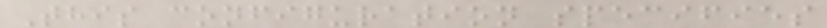This configuration specifies
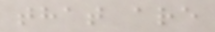that are
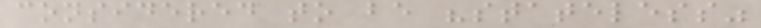considered to be "stateless"
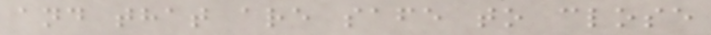and that are safe to close
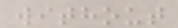without
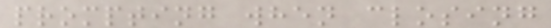prompting when closing
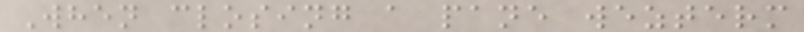When closing a pane wezterm
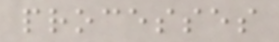processes
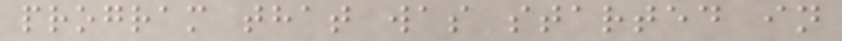program that was started in
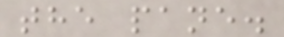the pane.
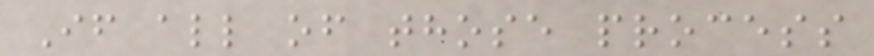If all of those process
